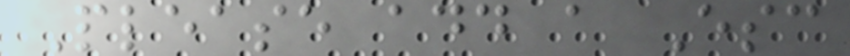Please add a Esc
